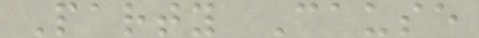Party Cause
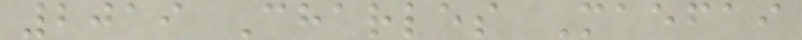2019 Charles Maefai
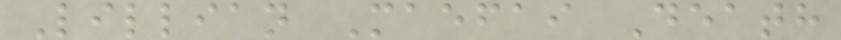Lillian Maefai Death
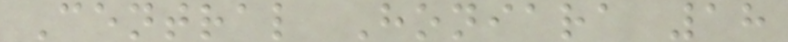Central Honiara 18
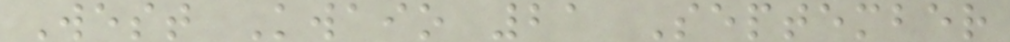West Kwaio 21 September
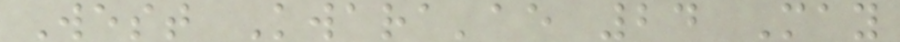West Kwara'ae 24 May
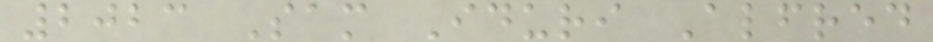2023 Sam Iduri Alfred
